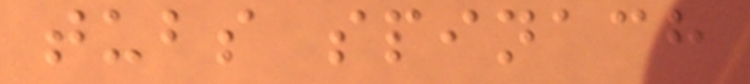tubs spinach
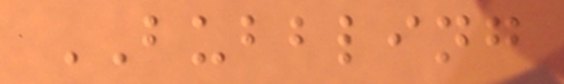BUBBLING
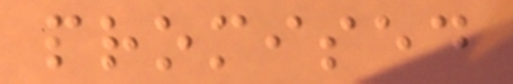promised
